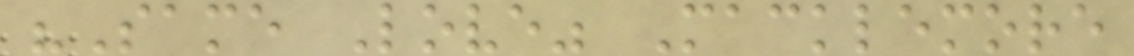"Same Love" Macklemore
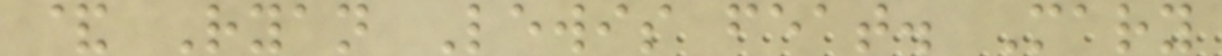& Ryan Lewis feat. Mary
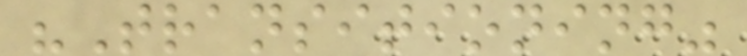"Transitioning"
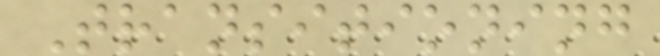Transitioning
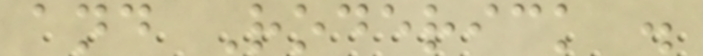and Roderick .
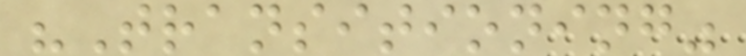"Transitioning"
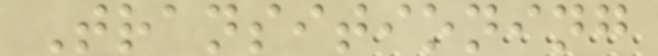Transitioning
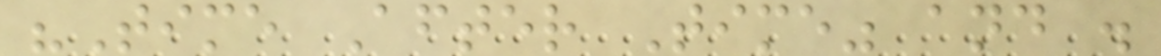"Time After Time" and .
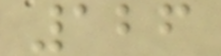126
